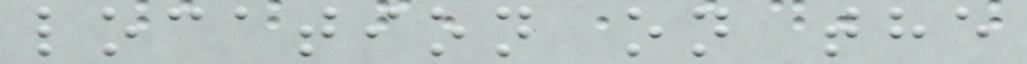location on the
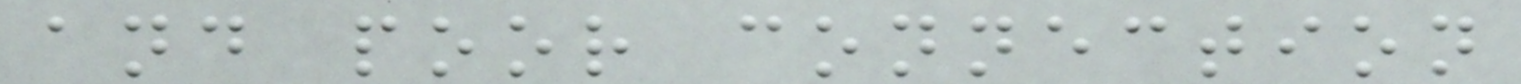and poor connection
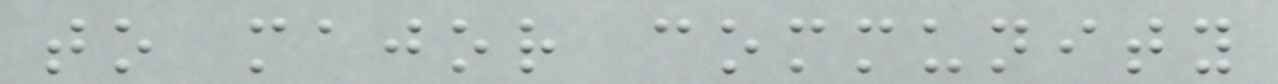to major community
